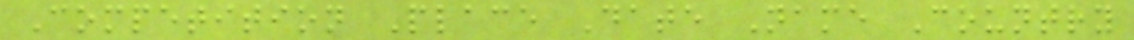Competition Place Date Name Country
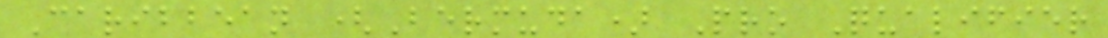Caribbean (Bermuda) Pro Qualifier
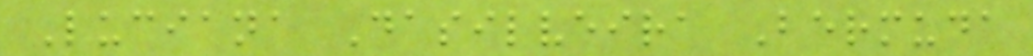Luciana Dasilveira Bermuda
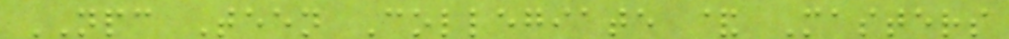NPC Teen Collegiate & Masters
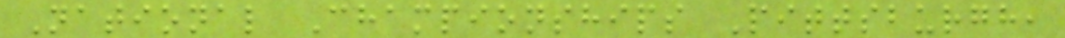National Championships Pittsburgh,
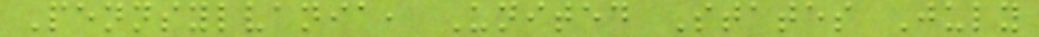Pennsylvania, United States July
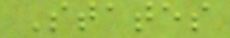States
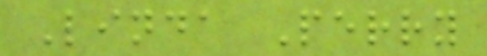Linda Perry
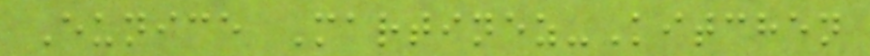Eunice Martinez-Kitchen
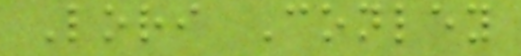Lori Conley
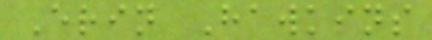Erin Hawkins
